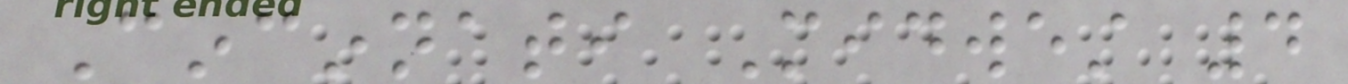Cincinnati Midwest 4
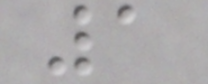1
